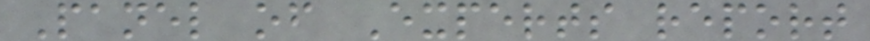Panel of Experts report
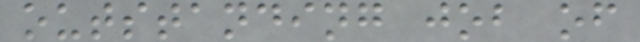outstanding job of
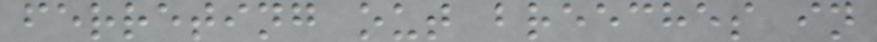ferreting out breeches in
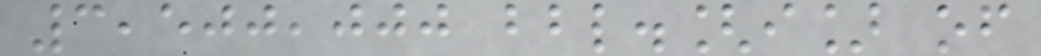3,500,000 bbl.[i] of
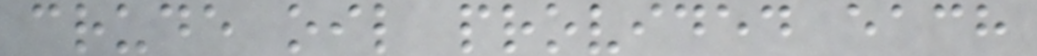crude oil provided each
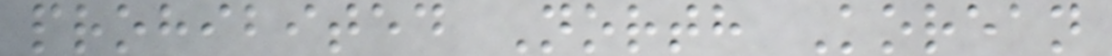prohibited North Korean
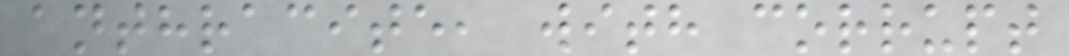anthracite, with corrupt
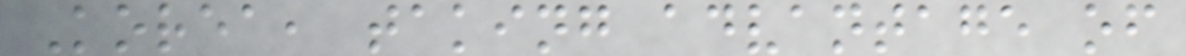Korea, taking advantage of
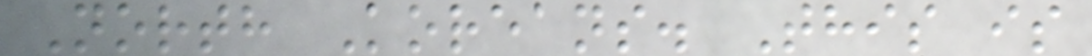North Koreans. This is
